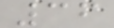36
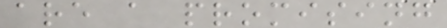are a promising
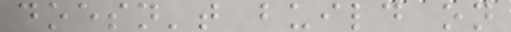doesn't build on
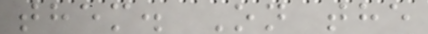them. On the
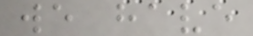we have
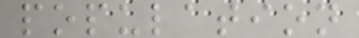population
